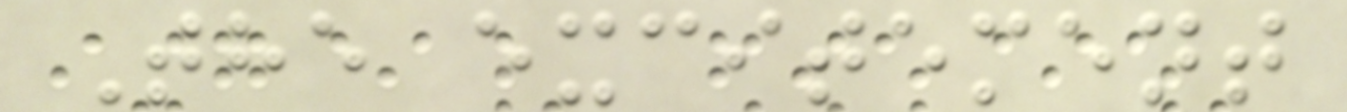The excitement
